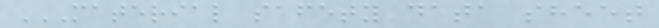MATERIAL SAFETY DATA SHEET
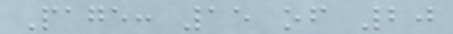Page: 15 of 20
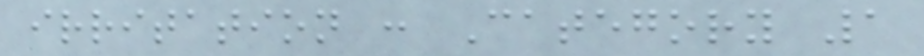irritation : Category 1
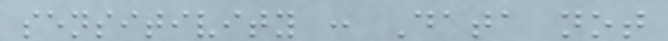sensitivity : Data not
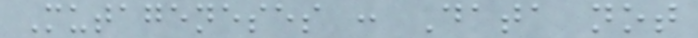Mutageneses : Data not
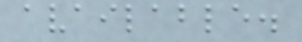available.
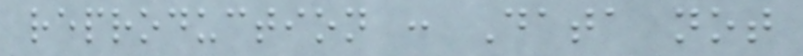reproduction : Data not
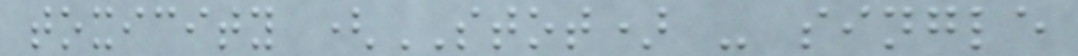toxicity (STOT) - single
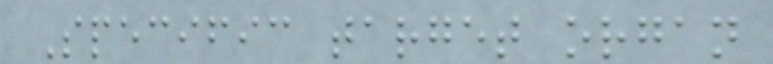Specific target organ
